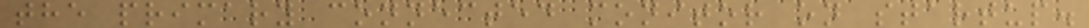the primary connected monitor on startup.
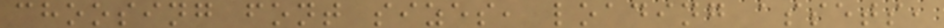choosing font sizes, loading assets,
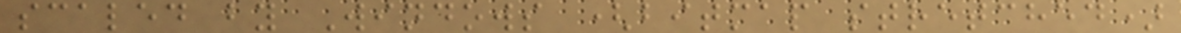scaled by Windows (bitmap stretched)
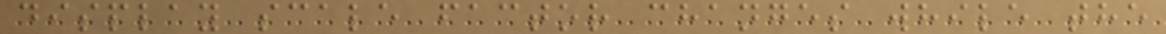display scale factor changes while the
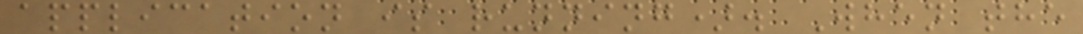application is running). When the
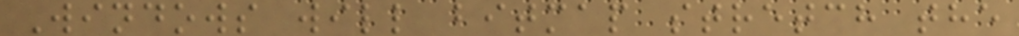Windows will bitmap stretch the
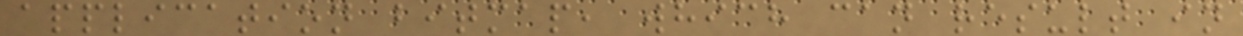application bitmap, which can result in
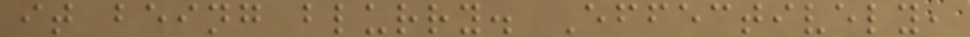it being blurry. Effectively,
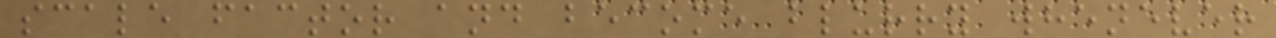scale factor and become blurry whenever
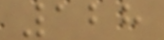128
